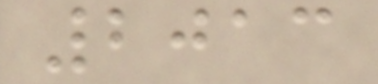2013
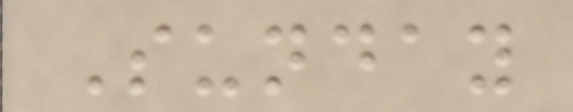Sunday
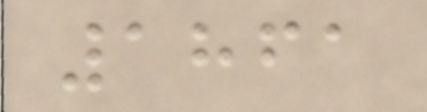1861
